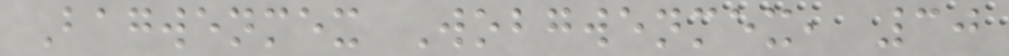Bagwenmex Wobgwenmex, 30
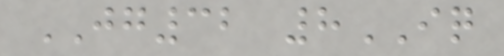JG32 8IQ
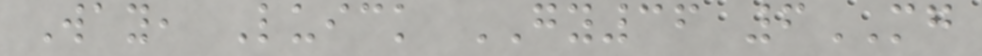Way, Luick GY36 6MG
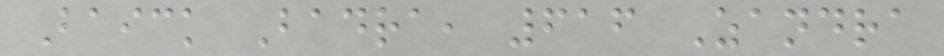Baick Badra, 616 Zandra
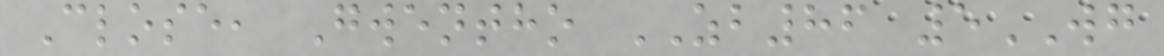Close, Gwentho ZB86 5WG
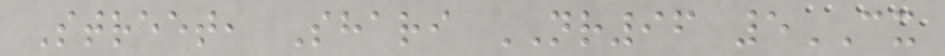Street, Shari NR96 5CX
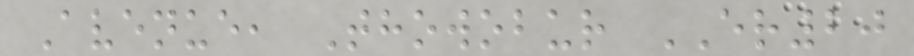Avenue, Thowobur ER20
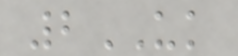2UK
